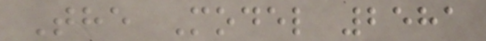The Model 2581
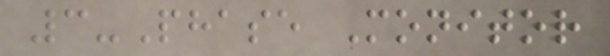3-Phase Monitor
